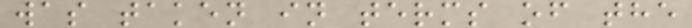was taken in terms of the
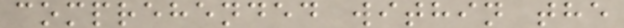comprehended within the
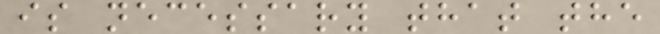is necessary that the
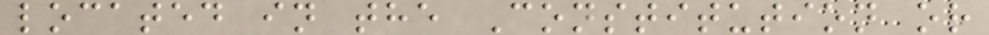located in the Constitution or
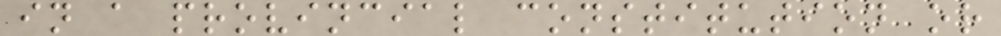in a provincial constitution or
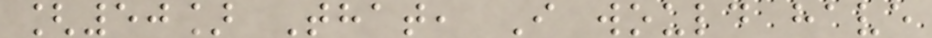[50] That, I would have
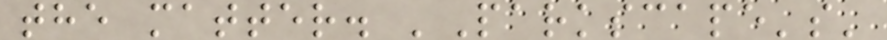the matter. 'Parkscape's'
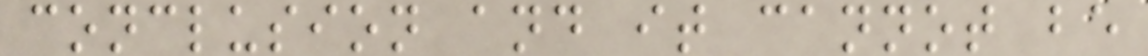conclusion and it cannot be
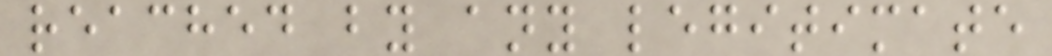reached by any legitimate
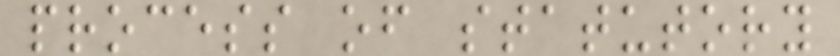process of statutory
